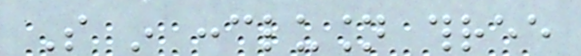So in conclusion three
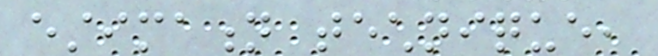estimation technique,
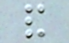and
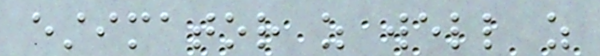estimator as well as
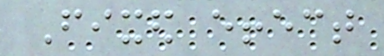Fixed effect
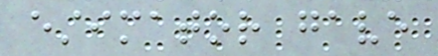estimator gave
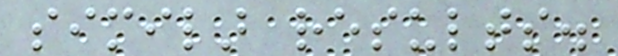similar results.
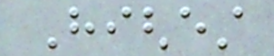Highest
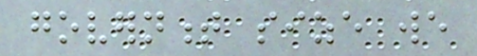government size we
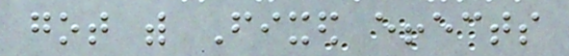got with Fixed effects
